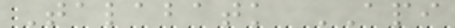Talabatk API
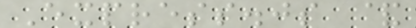Express.js &
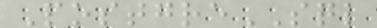PostgreSQL
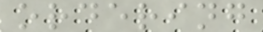ordering
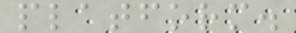platform.
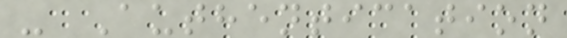- Authentication
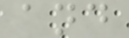and
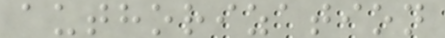authorization
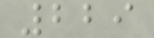229
